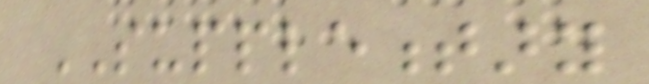SUPPLEMENTARY
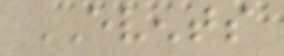EVENTS
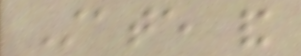State and
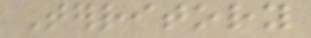Territory
